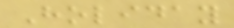Holiday
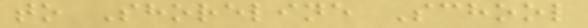to Shoreline School
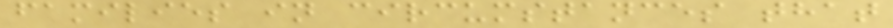families in circumstances that
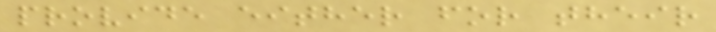provide either for their
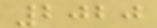2020
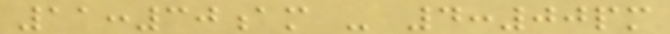11:30am - 4:00pm
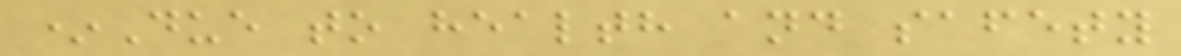*Due to health and safety
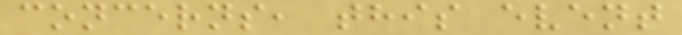concerns, this event
